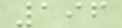196
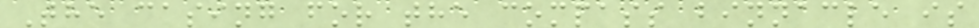The casing for the compass binnacle is
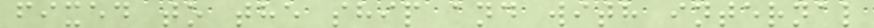fixed to the ship and with internal
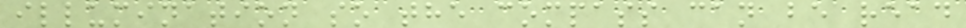illumination so the compass can be read
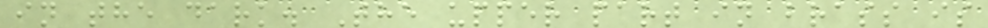in the dark. The upper part in brass is
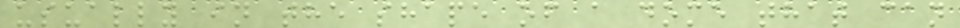usually in the shape of a dome that can
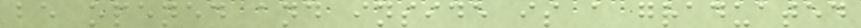be opened and inside is a graduated
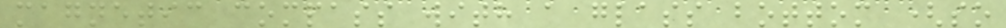magnetic compass with a glass bottom (so
